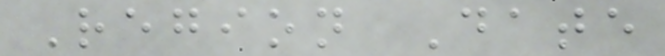Region Date
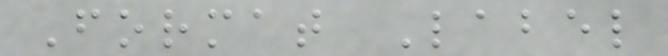Format Label
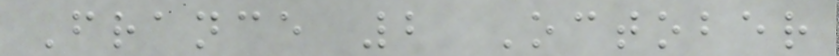France 2 October
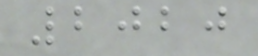2020
